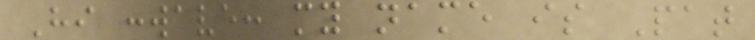Hi :wave: my name is Pat
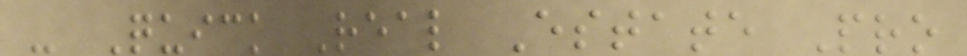- Quick Real Estate Pro
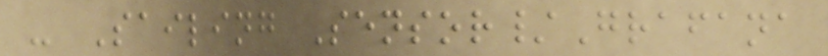- Sailing Sensor/Grafana
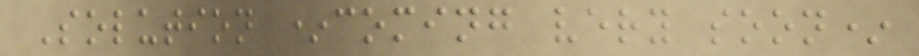Solution *coming very soon*
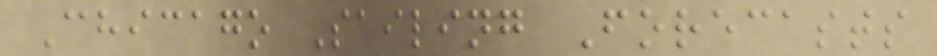Chicago Sailing Forecasts
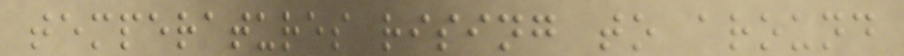temperatures rising to around
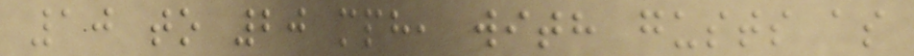10 to 20 mph, with gusts as
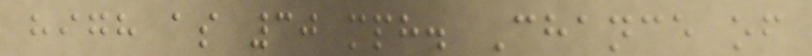high as 30 mph. Chance of
